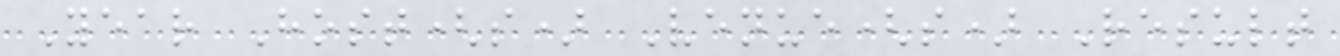Year Host(s) Venue(s) Result
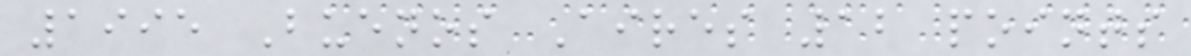1995 Buenos Aires 12 points
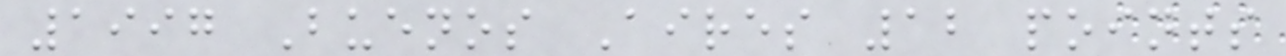1997 Buenos Aires 12 points
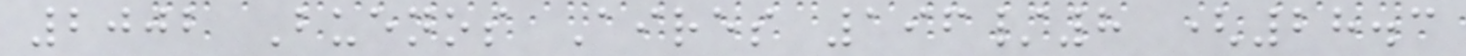2002 Buenos Aires 196/8 (28.3
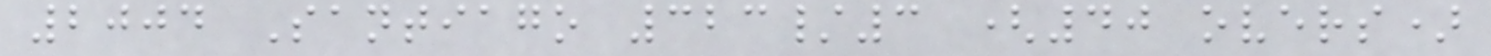2004 Santiago 323/3 (40 overs)
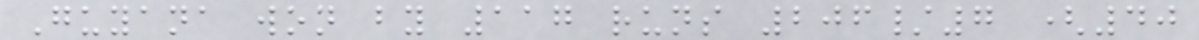Guyana won by 117 runs 206/7 (40
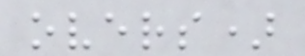overs)
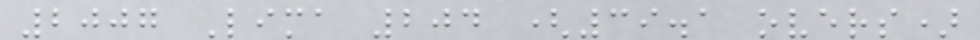2007 Lima 204 (39.1 overs)
